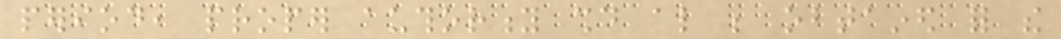period, proper authority should also be obtained for the
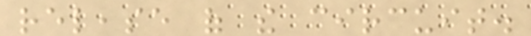release of the circuit.
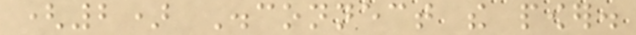(2) Disconnect the power.
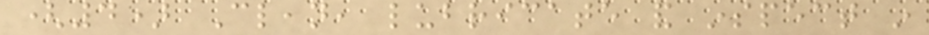(4) Clean, lubricate and inspect in
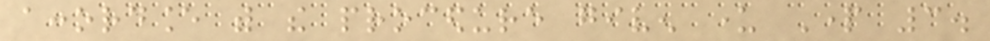accordance with the procedure given under Part 3.
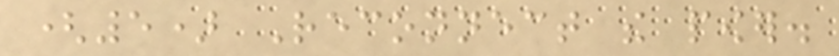(5) Reconnect the power.
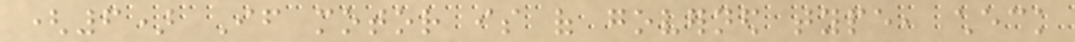(6) If motor is of governed type, check
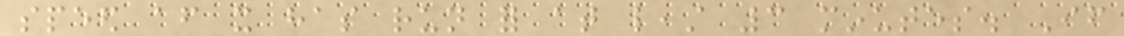speed after it has run for at least 3 minutes. If
